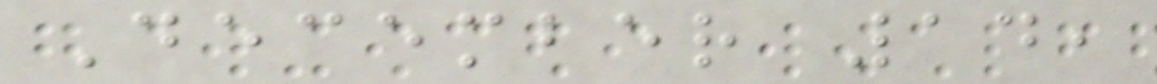December 14,
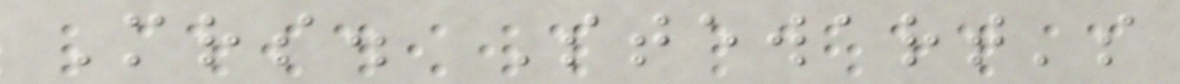Mrs. Stewart's
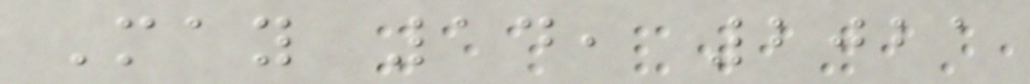May 14, 2021
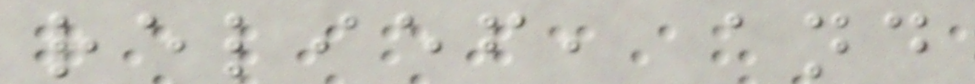relief, and
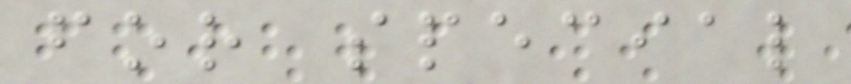for special
